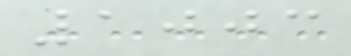1003
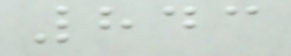843
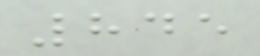845
